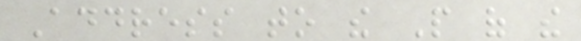Address to the People of the
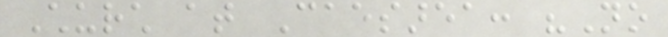Church at Caesarea: "No
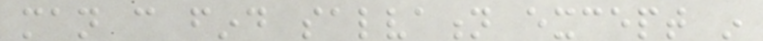man can find salvation except in
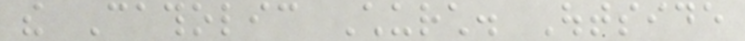the Catholic Church. Outside
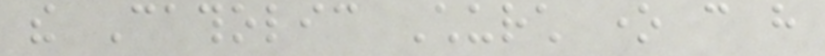the Catholic Church one can have
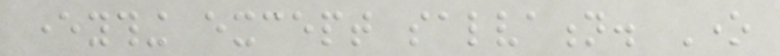everything except salvation. One
